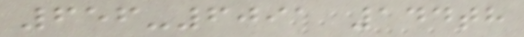656-6091 144th
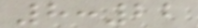8:22
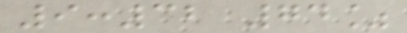9:32 74%
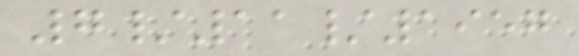7/11/1957
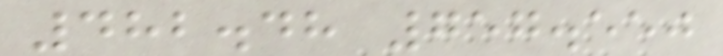482.48 757.550
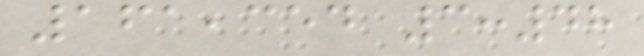161,354 3:48
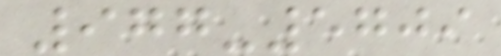977-5709
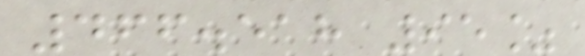466.518 95%
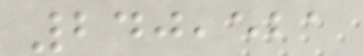240,521
